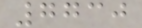7730
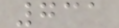731
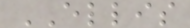ELLIS
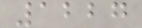1227
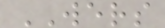WERS
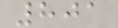801
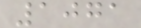1071
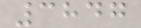3847
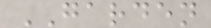GARDEN
